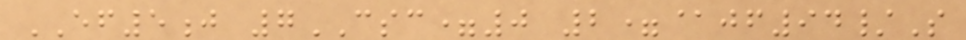EF5j 7CSC=0 2=@jf94/S
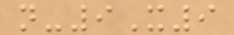n-9X9
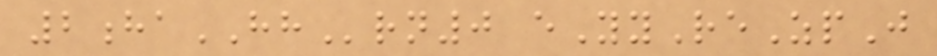2haHHrn0 eYyReZpJ
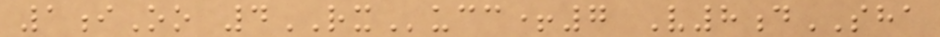1iOo 4RXucc+7 V8dSHA
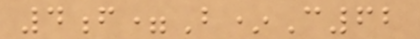4f=B*C62
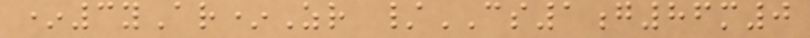*3yAr*Zr /CS1g86m0
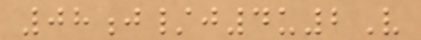08j/j4u2V
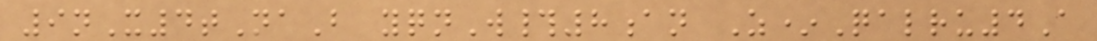9nX4tNaB yqnW#8an Z*Qalru4A
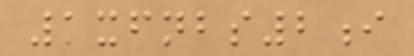1xfnbs2i
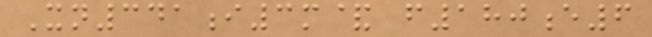Xn341i3m& f180e6
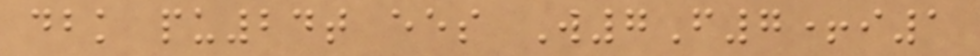dbk pu24t ees W7F7+i1
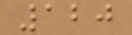120
